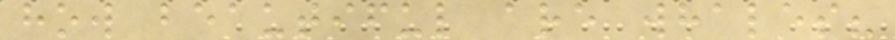how beautiful are whales?
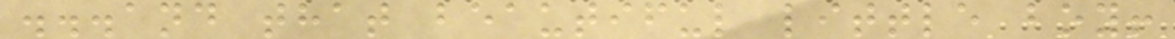...and that beautiful little boy!
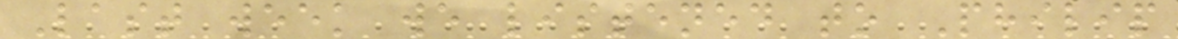Last week we listened to Philip
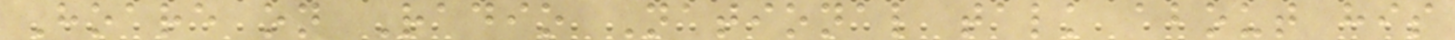Hoare on Radio National talk about his
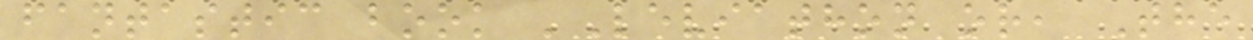fantastic book 'Leviathon or, The
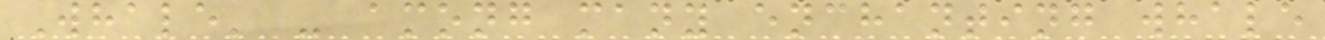Whale' - among many enchanting whale
